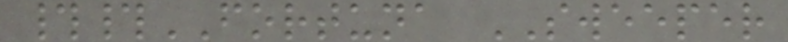##FORTUNA SWEEPER
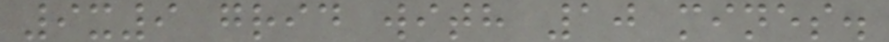9x9 grid with 10 mines.
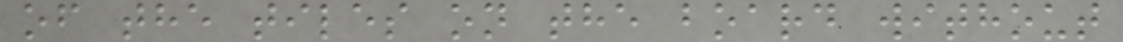of the tiles on the board without
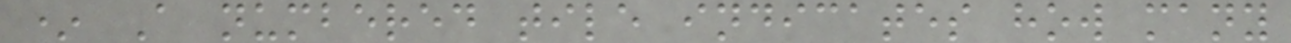* A numbered tile indicates how many
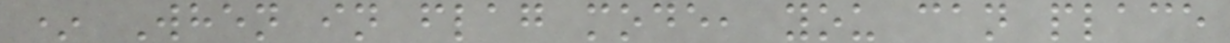* When in flag mode, you can place
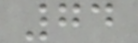74
